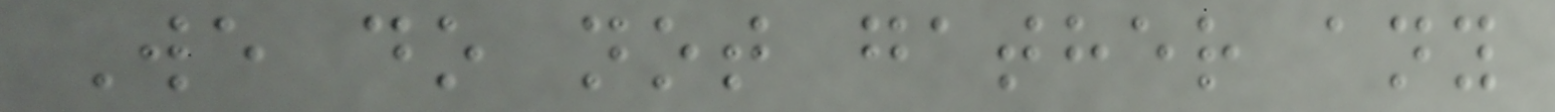We do not gather any
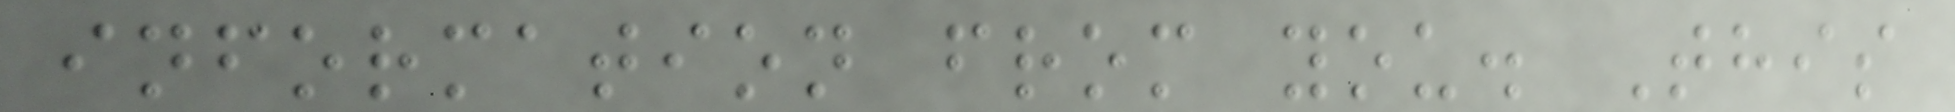information from you. This
